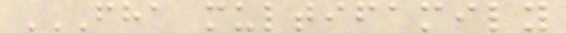FHA MULTIFAMILY
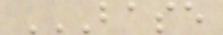BASE
